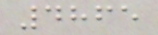4865
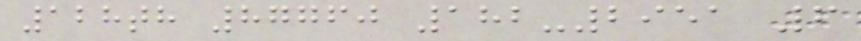128th 87760 182-2951 6
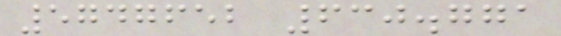5747652 630.771
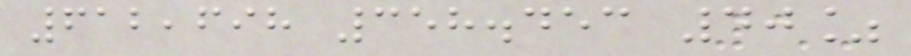612,698 358.453 40%
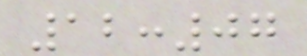12:07
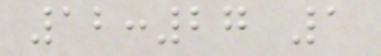12:27 1
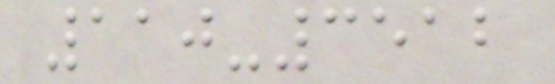110-3512
